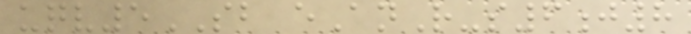uqv5SB eAnR-s6j8
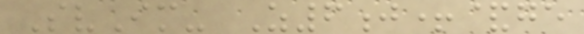SvIm- Z6j+&ge
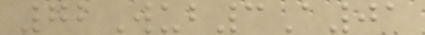72Wub3A01
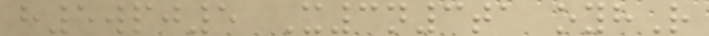h5wpj5 X3n3ta oyhR
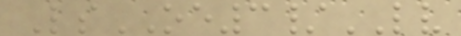LsOE3/LV
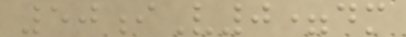50iV0=dm
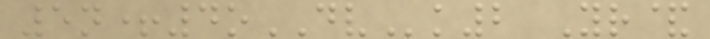5n+4oDVk2 Yr&
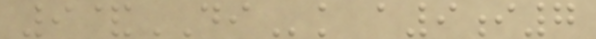9&DIk a9i7
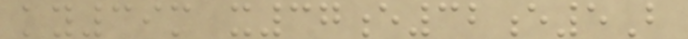ky39m x37e32e5B
